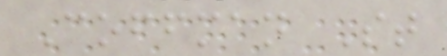Coffman St
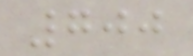700
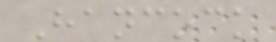Hancock
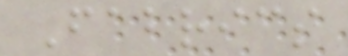Fabrics
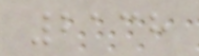2138
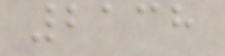2138
